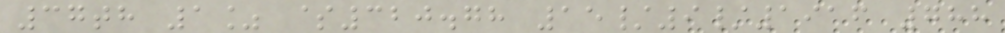37th 1% $320.78 15/9/1916 788
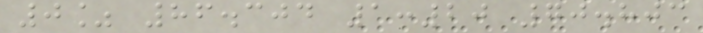0% 86.304 1:20 70.803
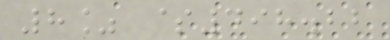8% $498.22
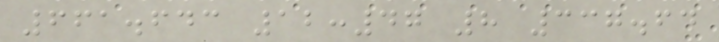661.643 12:47 8 337.64
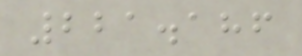221.186
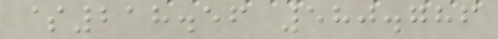$218.56 580.786
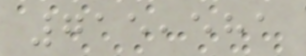715,581
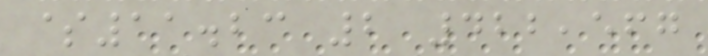$11.23 2 422,567
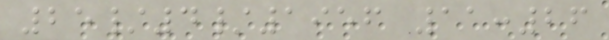25/4/1956 11:26
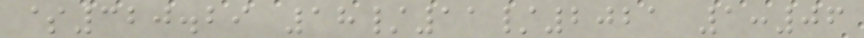$320.29 18/11/2021 1:06
